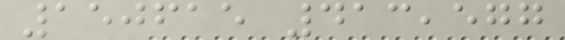150615 413,577
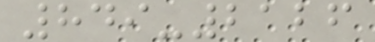849-2126
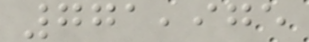771,975
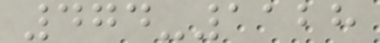474-1128
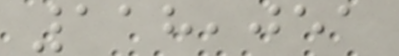118,051
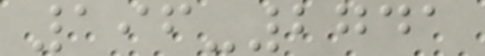196-2741
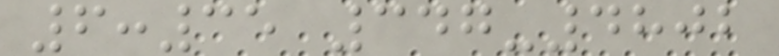6:35 347-4802
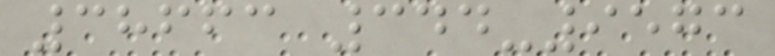38663 344-9573
